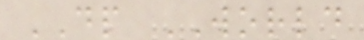DP WORLD
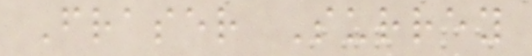Fraser Surrey
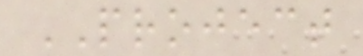PROJECT
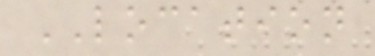LOCATION
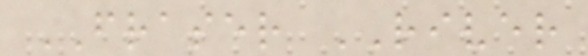FRASER RIVER
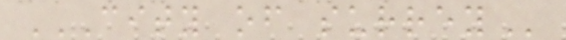CITY OF SURREY
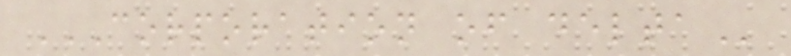CORPORATION OF DELTA
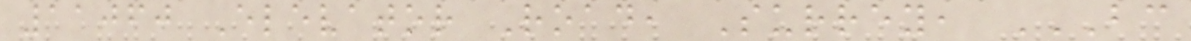11060 Elevator Road, Surrey, BC
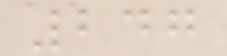247
